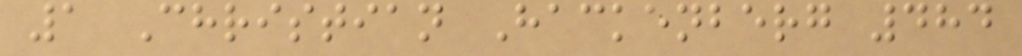1 Christian Hackenberg 484
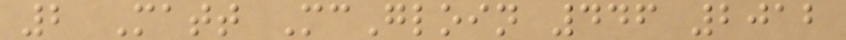2 Matt McGloin 446 2012
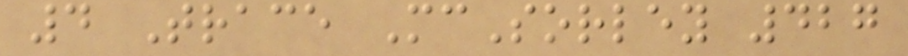4 Trace McSorley 427
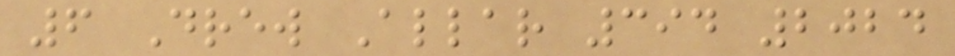6 Drew Allar 394 2024
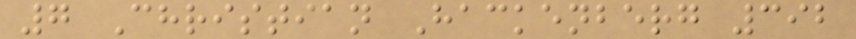7 Christian Hackenberg 392
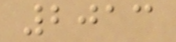2013
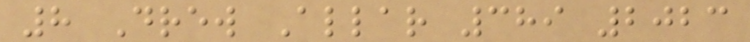8 Drew Allar 389 2023
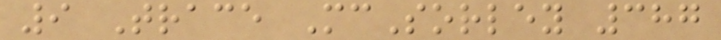9 Trace McSorley 387
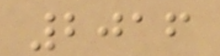2016
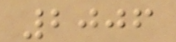2006
